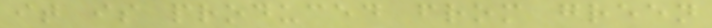it is produced from green
